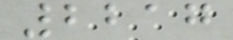2217
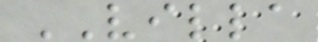VILLA
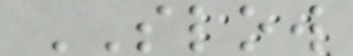SLOW
